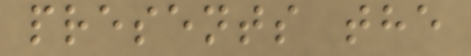presents the
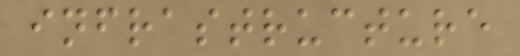infrastructure
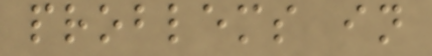problems in
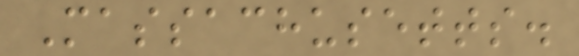Massachusetts.
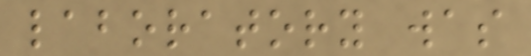laboratory was
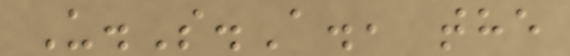U.S.A., the
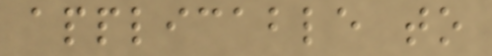applicable to
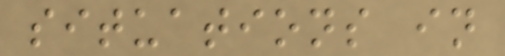situations in
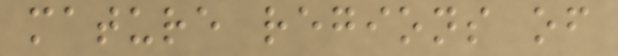mature regions of
